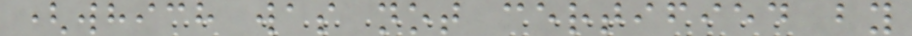(which was not certified by
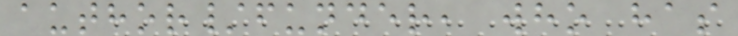author/funder, who has
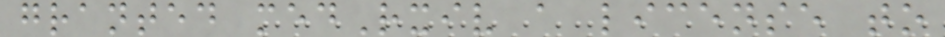granted medRxiv a license to
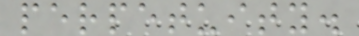perpetuity.
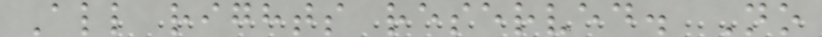All rights reserved. No
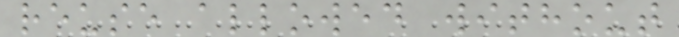reuse allowed without
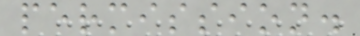permission.
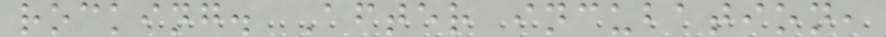rocking. After incubation,
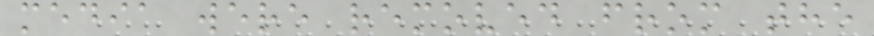media were removed from the
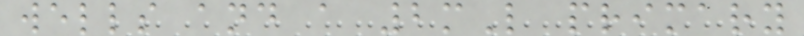wells and a 2mL primary
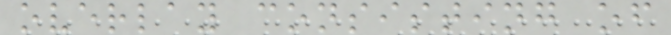overlay consisting of
